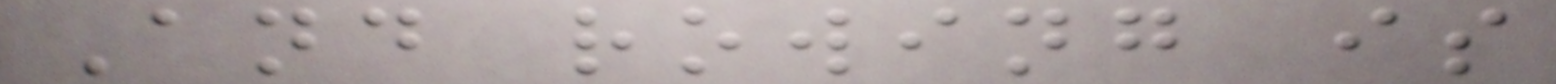And rowing is
